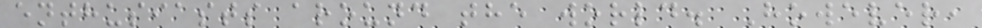enthusiasts around the world. However,
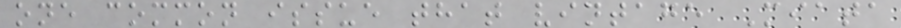one common issue that vintage Miata
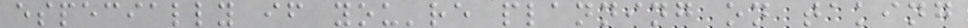especially if you're planning on taking
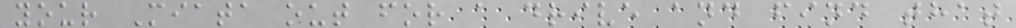your Miata out for a drive and find that
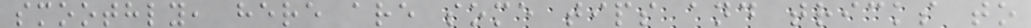smoothly, here are some tips and tricks to
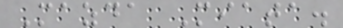Mazda Miata.
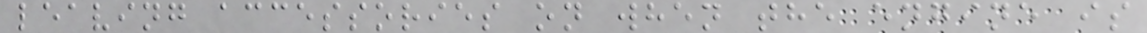leaving accessories on when the engine is
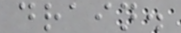drain.
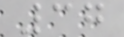37
